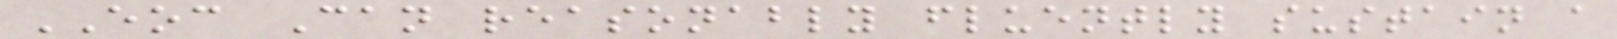EOC Can reasonably fluently sustain a
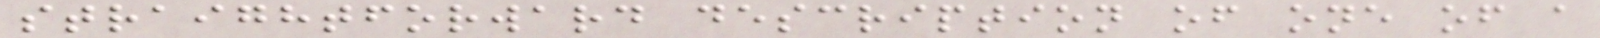straightforward description of one of a
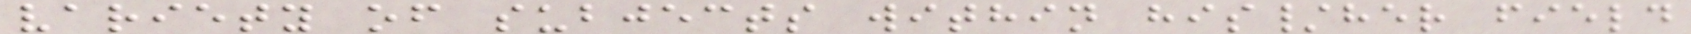variety of subjects within his/her field
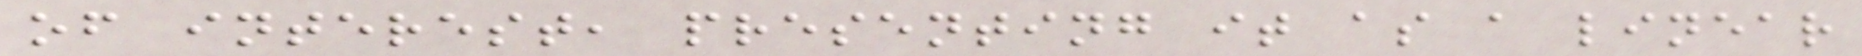of interest, presenting it as a linear
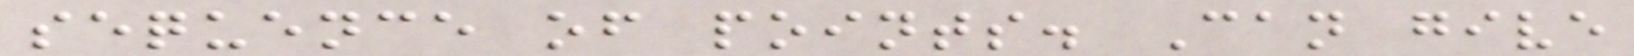sequence of points. Can give
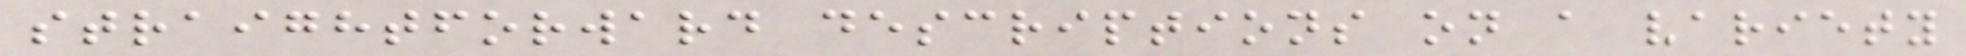straightforward descriptions on a variety
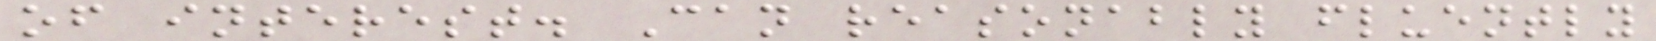of interest. Can reasonably fluently
